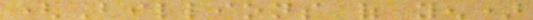(Billions of yen)
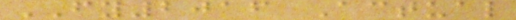FY2016 Actual
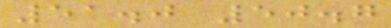51.0 50.7
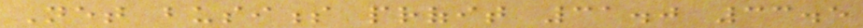Net business profit 31.0 33.5
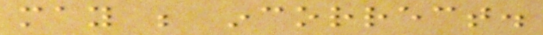may be incorrect.
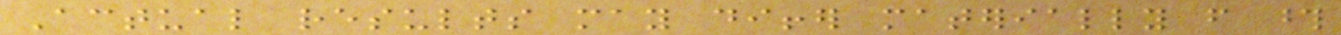Actual results may differ materially from those
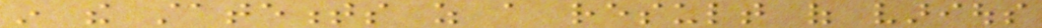in the statements as a result of various
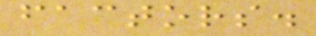factors.
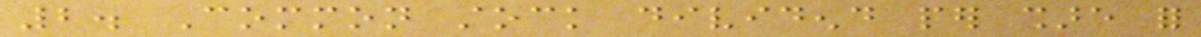2. Common stock dividend per share for
